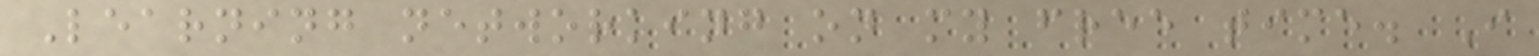Learning networking on my free time. I
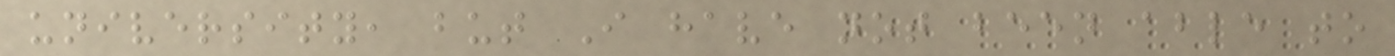university, but I have not been able to
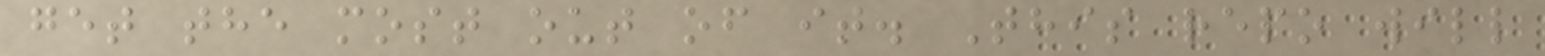get the most out of it. This repo will
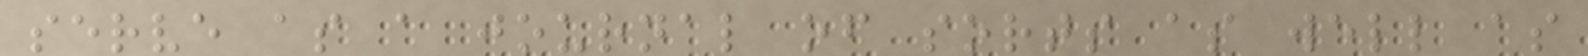serve as a journal of sorts as well as
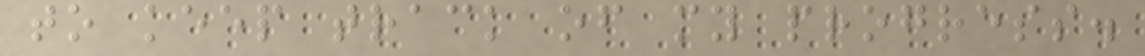to keep track of my progress.
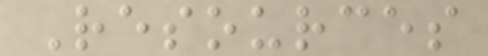Resources
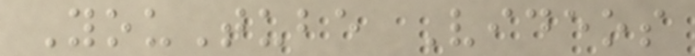YouTube Videos
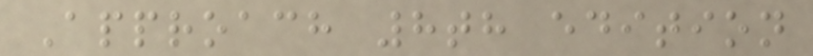Approach 8th edition
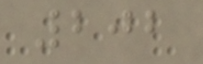202
